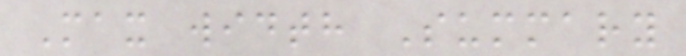Max width Summary
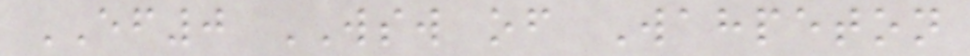EF0 WSW of Wahpeton
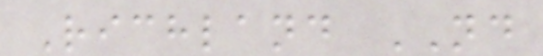Richland ND
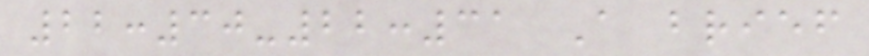22:30-22:31 A brief
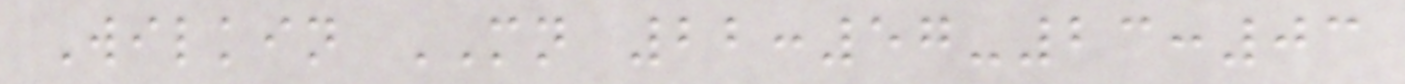Wilkin MN 22:57-23:03
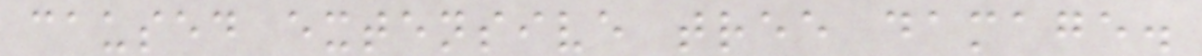caused extensive tree damage.
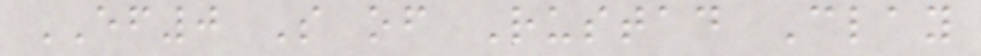EF0 S of Rustad Clay
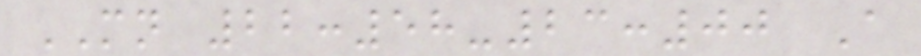MN 22:58-23:00 A
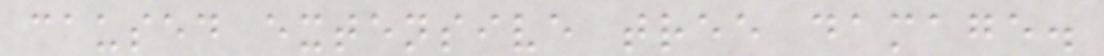caused extensive tree damage.
